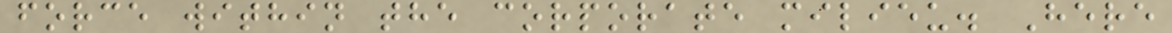force within the corporate milieu. Here
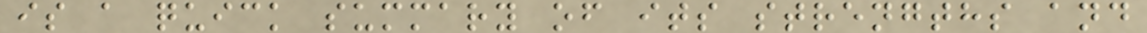is a quick summary of its strengths and
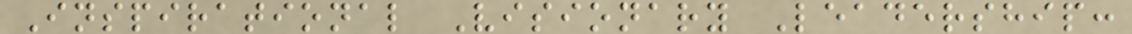Inspirational Visionary Leadership:
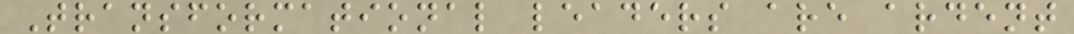Transformational leaders are ardent
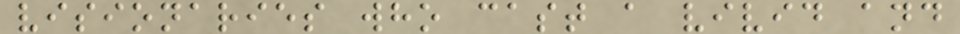visionaries who cast a vivid and
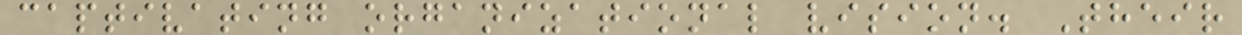captivating organizational vision. Their
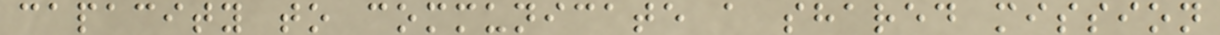capacity to communicate a shared mission
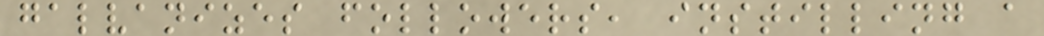galvanizes followers, instilling a
